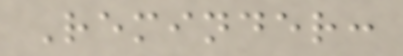Reminder:
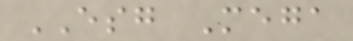ESG Mega
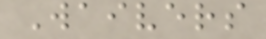Waivers
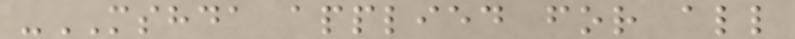-MSHDA applied for all
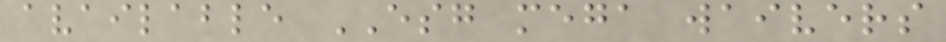available ESG mega waivers
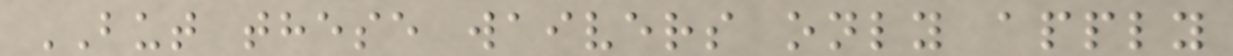BUT these waivers only apply
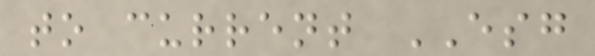to current ESG
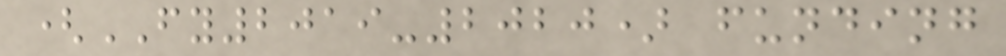(FY2019-2020) funding
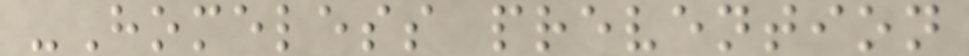-Homeless prevention
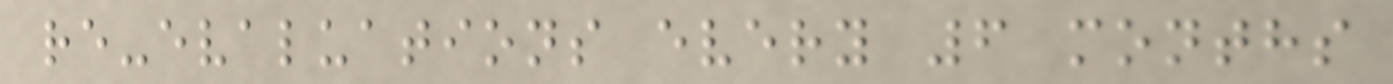re-evaluations every 6 months
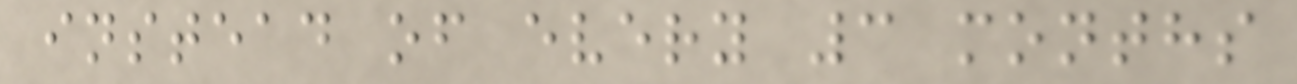instead of every 3 months
